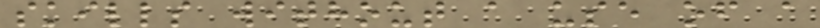skills without a use of a
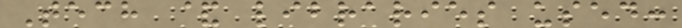Tech & libraries used:
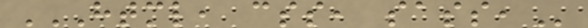HTML, CSS, SASS,
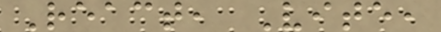React, Vite,
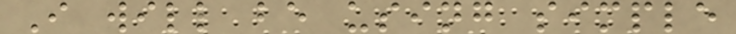I will be using simple
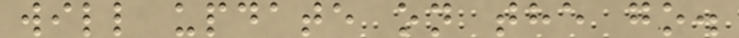will update on the go.
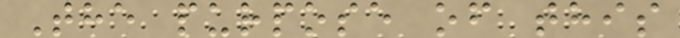The purpose of this
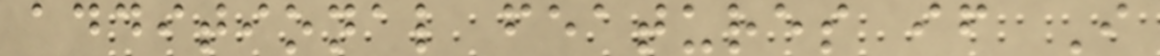additional features if I
